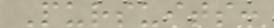Pursuits:
